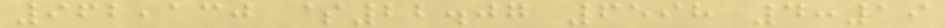962,130 $22.07 6598 4:19
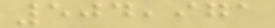504,971
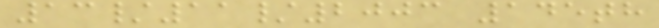13/11/2003 145th
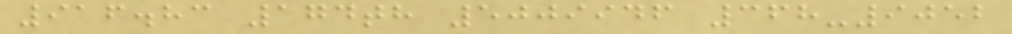916.83 174th 5009946 368-9052
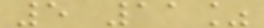5 11%
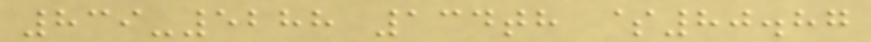839-5288 134th $80.87
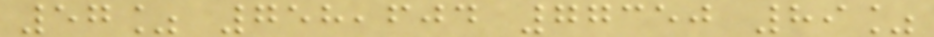57% 758,604 77350 89%
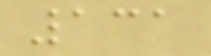131
